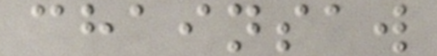chainsaw
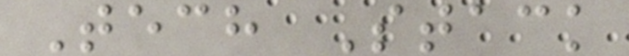Tech Stack
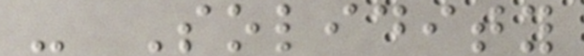- Solidity
